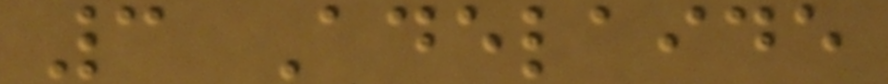3 Adelaide
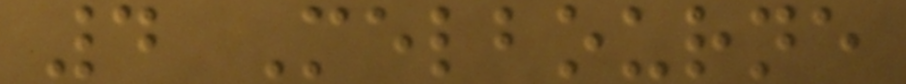4 Melbourne
